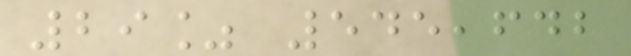29% 545,642
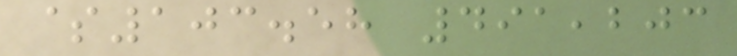$103.58 491,203
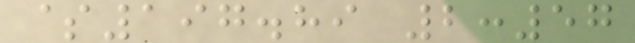$197.89 2:57
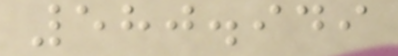580.949
